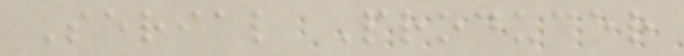Serial Producer
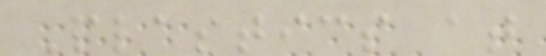Plastics at
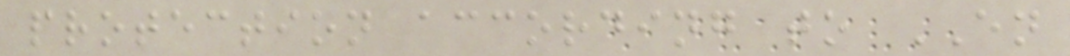protection according to EN
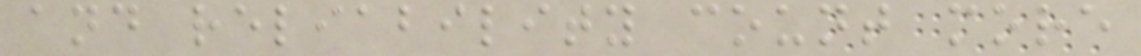and reliability count more
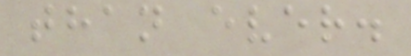than ever.
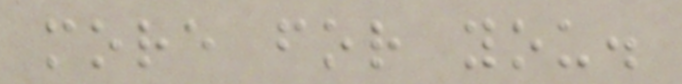more for you.
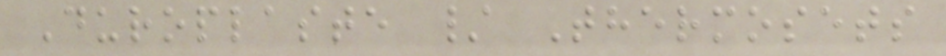Duroplaste / Thermosets
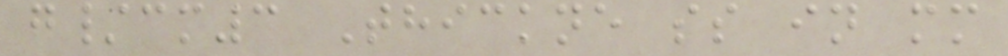g/cm3 Thickne ss in mm
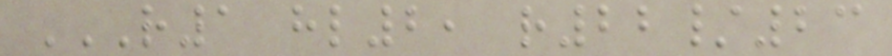R1 HL2, R22/23
